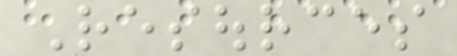Resources
